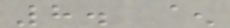8. ^
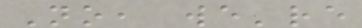No, we're
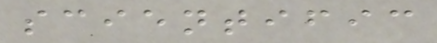scientific
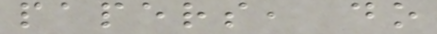papers, do
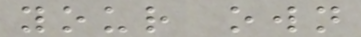your own
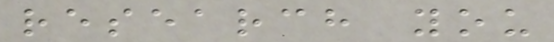research you
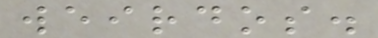weirdos.
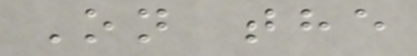On the
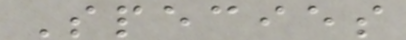Species
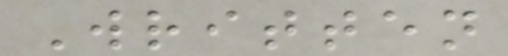Written
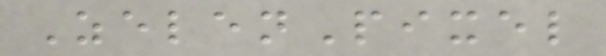ZelenPixel
